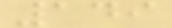149
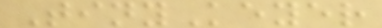TinyKeyer
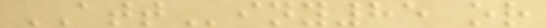ATTiny85 or
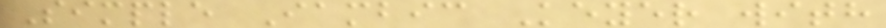Simple Iambic Keyer with
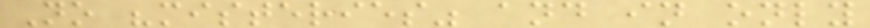No "misteries" and in only
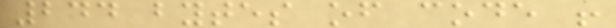244 bytes of code !
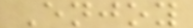Enjoy
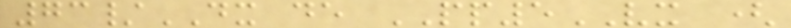73/DX de PP5VX (
